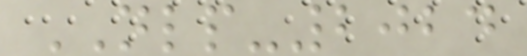NLP-2024
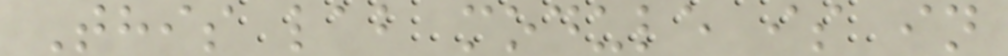This lab module is in
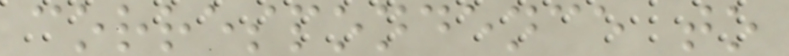correspondence to
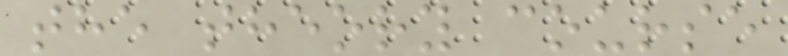the theory course
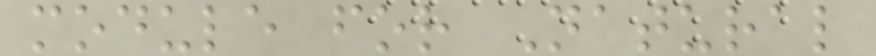module for Natural
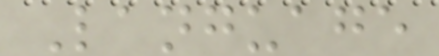Language
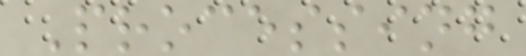Processing
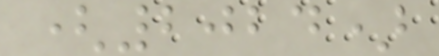(2024)
